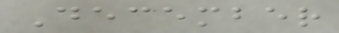December
